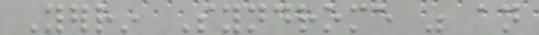Yerrin Syndrome was an
